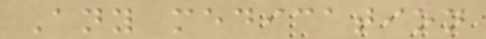Any medication
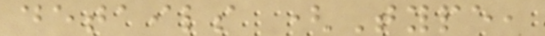details (Type,
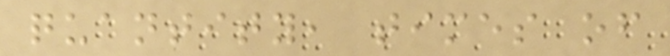quantity, times of
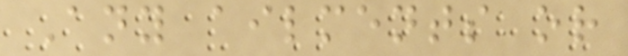Any ailments or
